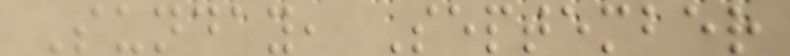Sunday, September
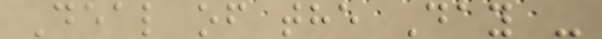Deal of the Day -
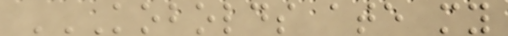KOBOLDS ATE MY
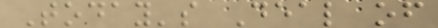Today's Deal of
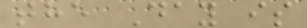the Day is
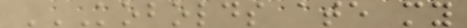KOBOLDS ATE MY
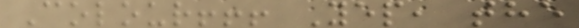Colour!!! Yep, the
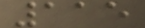115
